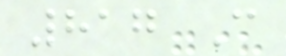817 C
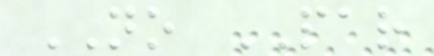NO PAR
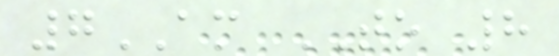7AM TO 8
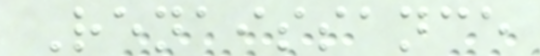Renaissance
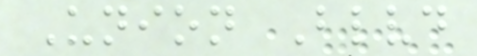Union Blvd
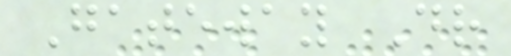Gateway Dr
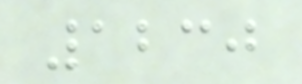1230
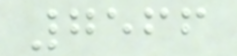7566
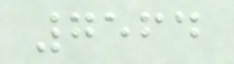7564
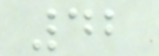42
